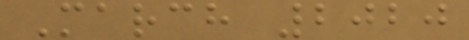March 2020
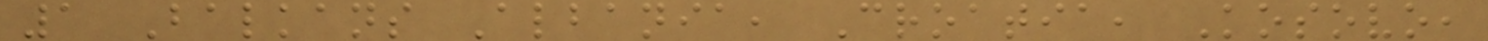1 Balkans Albania, Croatia, Kosovo,
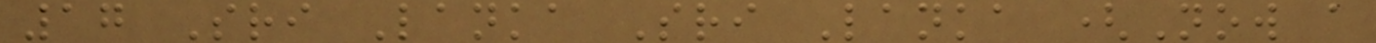17 Sri Lanka Sri Lanka (Now a
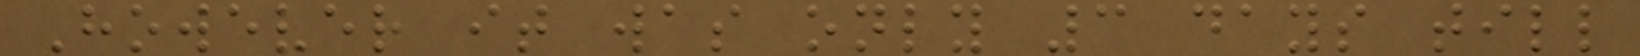However it was only 3 days till
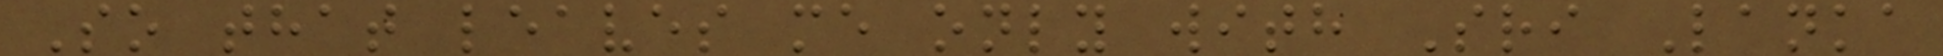So that leaves me only with Sri Lanka
